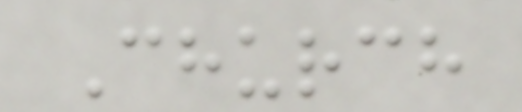Church
